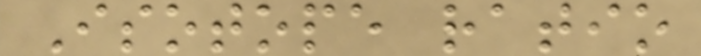Isotope ratio
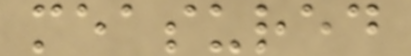measured
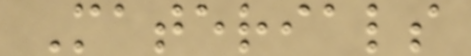Materials
